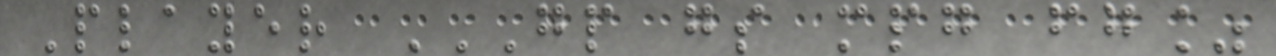Player GP GS MPG FG%
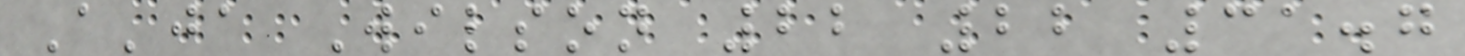A'ja Wilson 22 22 31.7
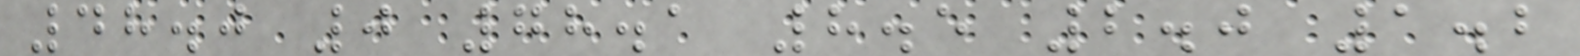48.0 0 78.1 8.5 2.0 1.2
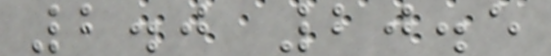2.0 20.5
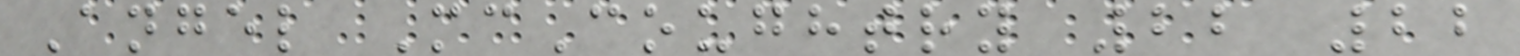Angel McCoughtry 22 22
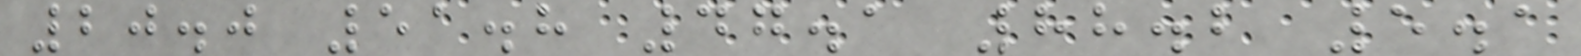20.0 51.8 47.1 88.2 5.1
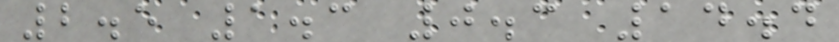2.5 1.3 0.3 14.4
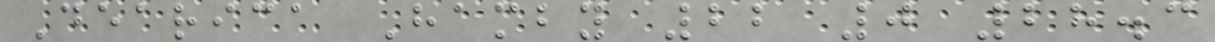Dearica Hamby 22 0 28.3
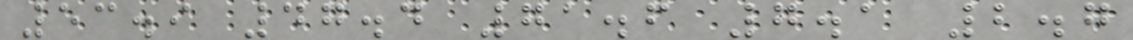53.9 47.4 71.6 7.1 2.7
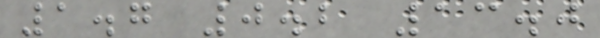1.7 0.2 13.0
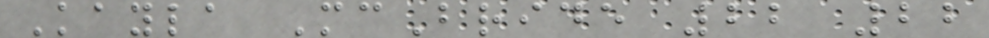Kayla McBride 22 22
